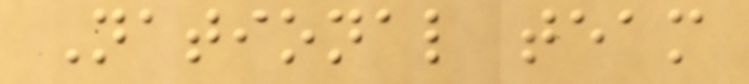National team
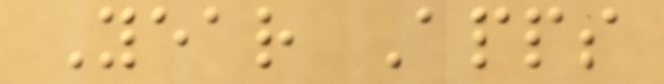Year Apps
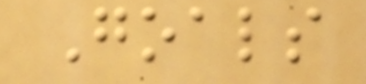Goals
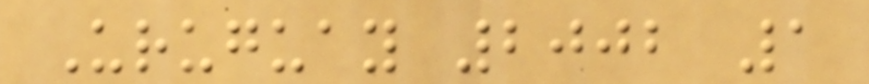Uruguay 2002 1
